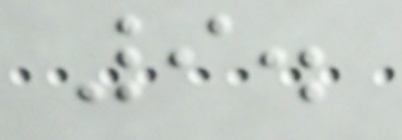9.
